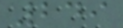249
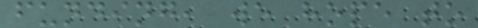funding, we hope to
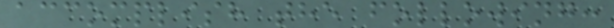accomplish the following:
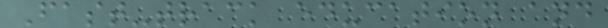Fast-track education and
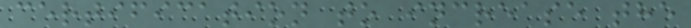certification to increase the
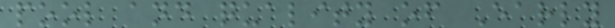pool and quality of Early
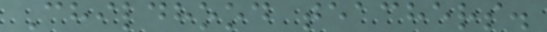Childhood teachers.
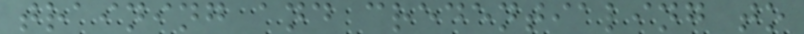training and credentialing to
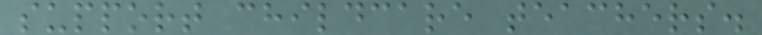support childcare teachers.
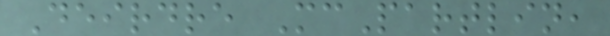Deirdre McPartlin,
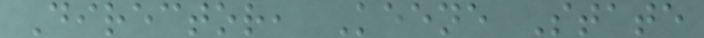Director, Keene State
